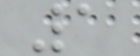1
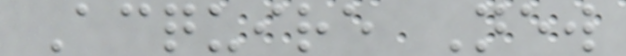Acquire New
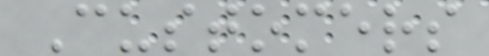Customers
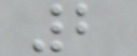2
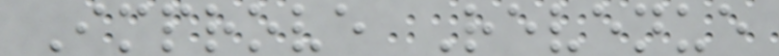Improve Revenue
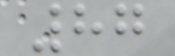87
